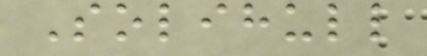Solihull
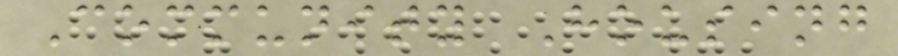Community Housing
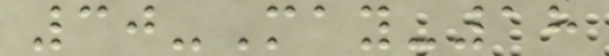30-May-18
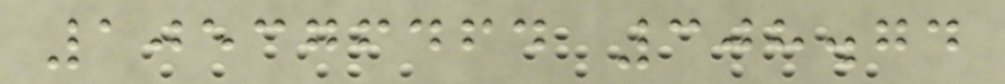105376464 308.74
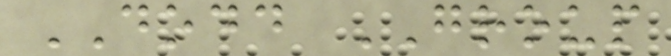DODD GROUP
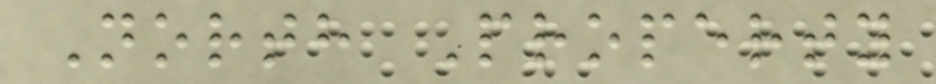North Property
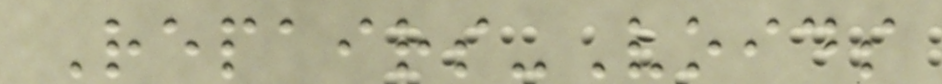Repairs-Voids
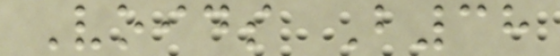Voids B38
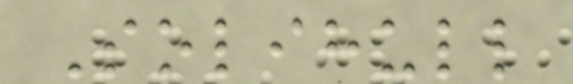Solihull
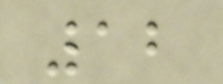12
